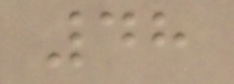48
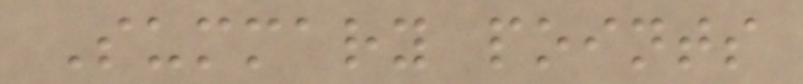Summary points
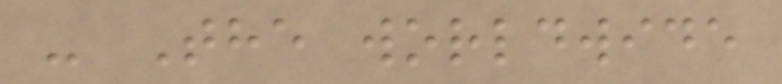- The worldwide
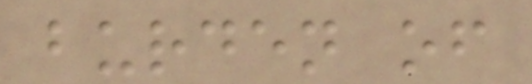burden of
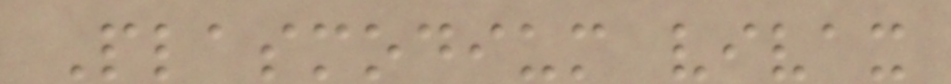Plasmodium vivax
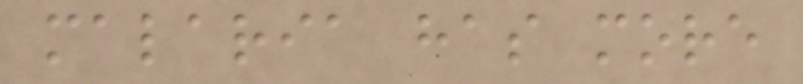malaria has more
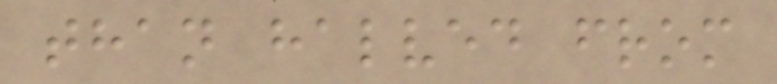than halved from
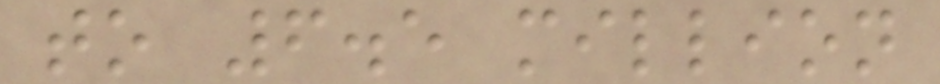to 6.5 million
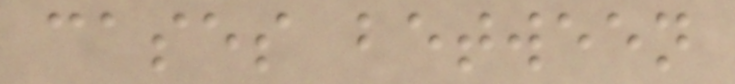cases between
